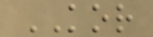KOR
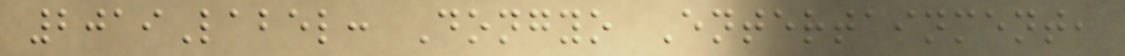2019Label: Dongyo Entertainment,
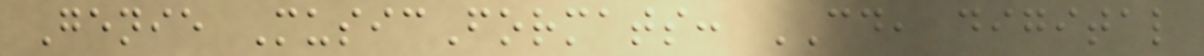Genie MusicFormats: CD, digital
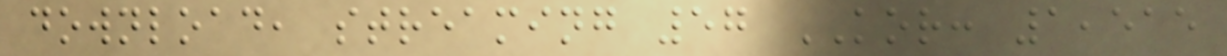download, streaming 57 KOR: 1,515
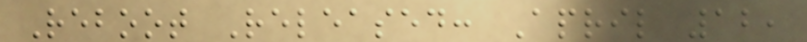Reboot Released: April 12,
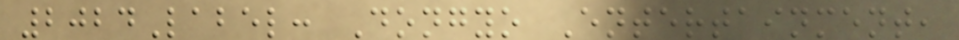2024Label: Dongyo Entertainment,
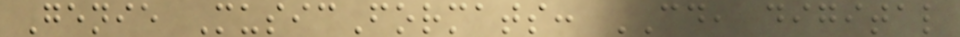Genie MusicFormats: CD, digital
